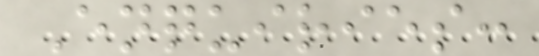Enquiries:
